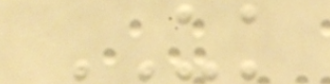UK
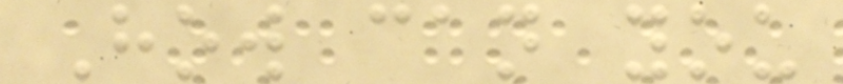How can you
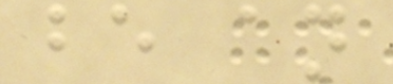be an
